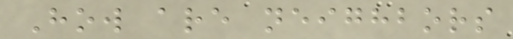How are neighbors
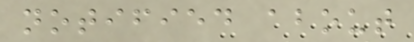notified about
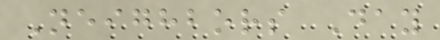Neighbors Day
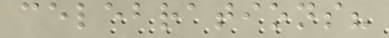celebrations?
